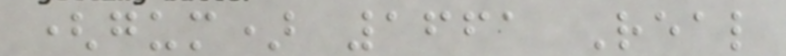(gum) 1661 Real
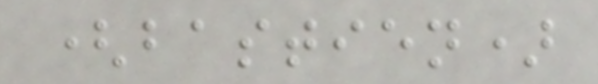(bastien)
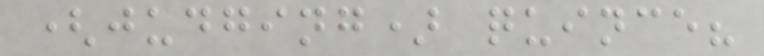(judging) quince?
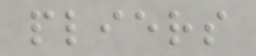pliers
